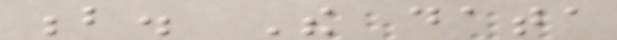b. The data
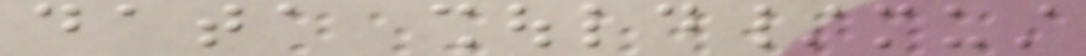data should/must
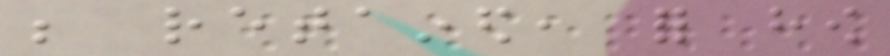be retained, for how
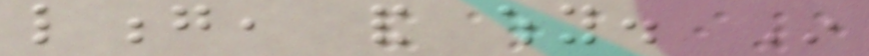long, and why. In
